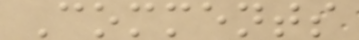Comments
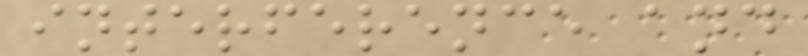interference and
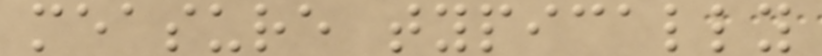measure typically
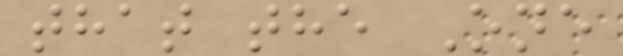that the One
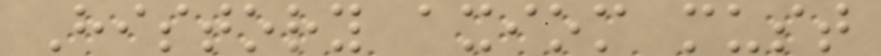History axiom must
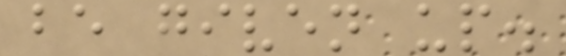be given up.
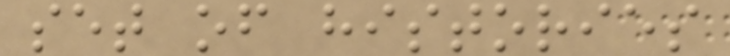set of histories
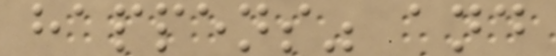happens" and
